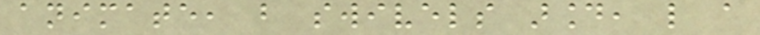animate, but swivels around, like a
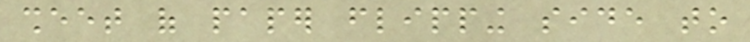sheet of paper flipping side to
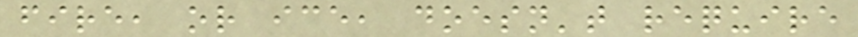fire, or ice, doesn't require
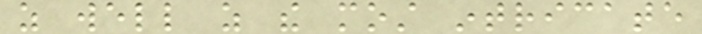as well as the most intricate
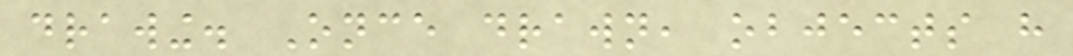drawing. Once drawn, objects have
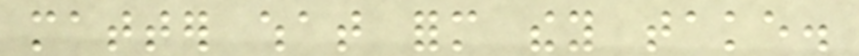matter what form they take.
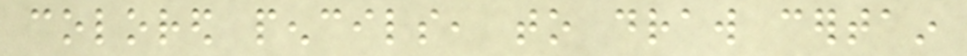colored pencils, to draw certain
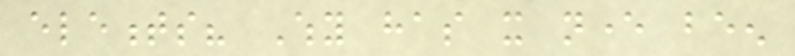elements? Why has it never been
